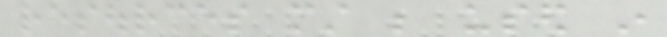resources must be used in
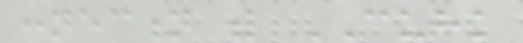connection with CUHK
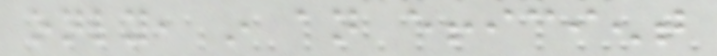only, in an efficient
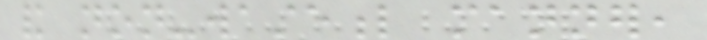and non-wasteful manner,
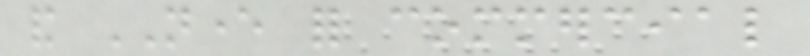and NEVER for commercial
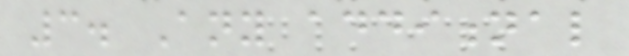3. Any additional
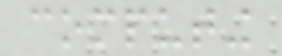computing
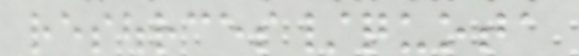resources/quota
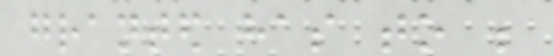granted has to be
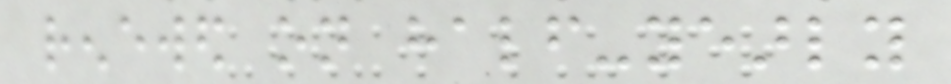renewed on half-yearly
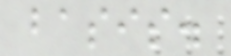basis.
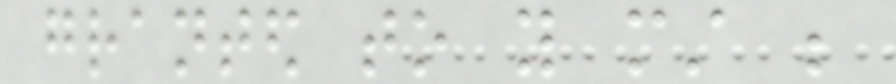granted to you must be
